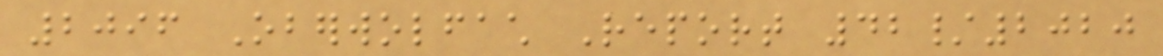2096 Oberwolfach Report 42/2020
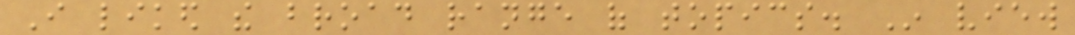I liked the broad range of topics. In view
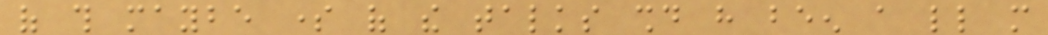of this maybe some of the talks should have been a little more
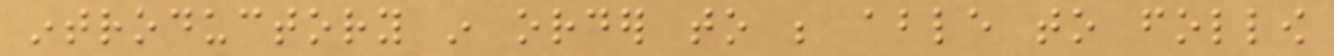introductory in order to be able to follow
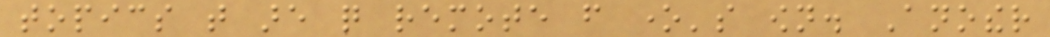topics that are quite remote from one's own. Another
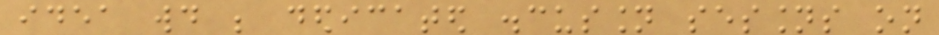idea would be dedicated discussion sessions on
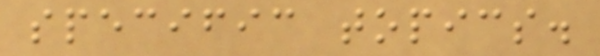specific topics.
